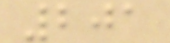201
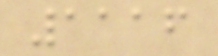1116
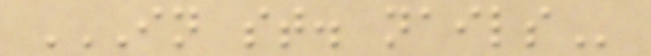IN ST. NAILS
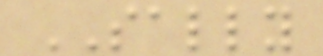SALLY
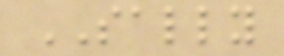SALLY
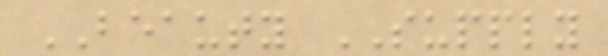BEAUTY SUPPLY
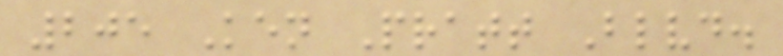205 Ken Pratt Blvd.
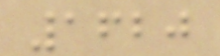1620
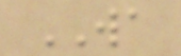WA
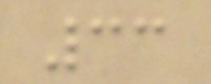33
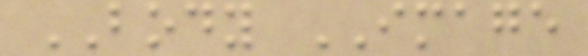BODY IMAGE
